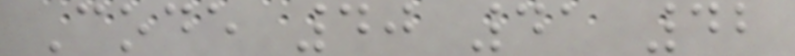Code 40 41 42
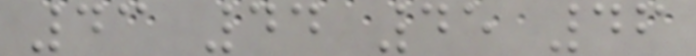43 44 45 46
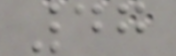47
